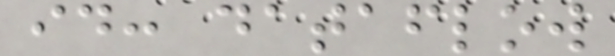id: dataflow
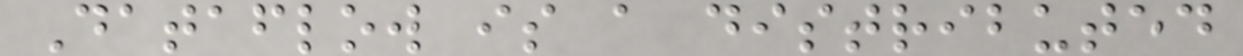Dataflow is a distributed
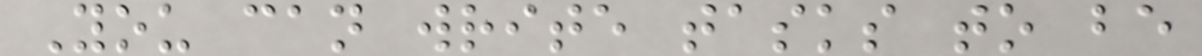You can write tasks to be
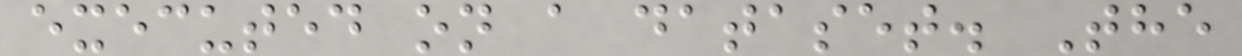executed on a dataset. The
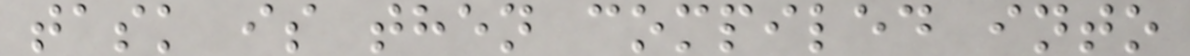task is then compiled into
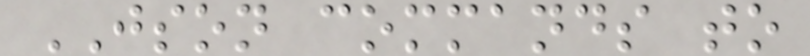JSON commands to
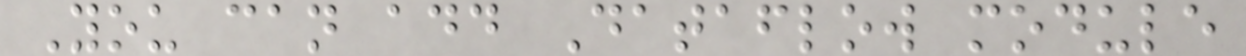You can add Dataflow module
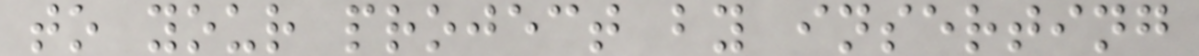to your project by inserting
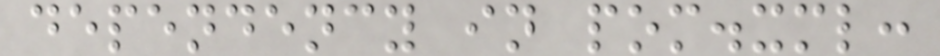dependency in pom.xml:
